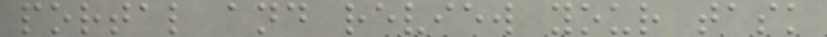portal and review your task
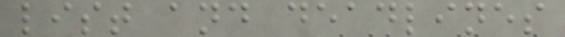list and deadlines
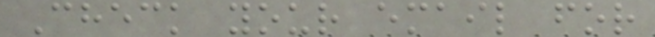Check your email for
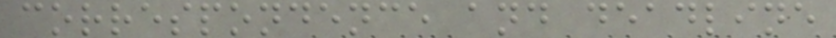correspondence and deadline
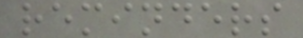reminders
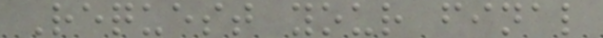Request your final
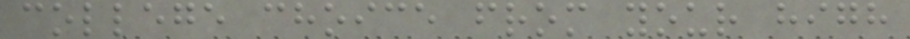college choice from your high
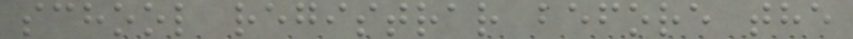school registrar before the
